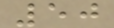50
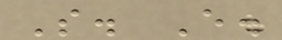S. E.
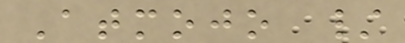Atmojo /
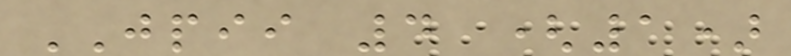JPII 4 (1)
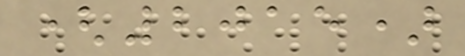(2015)
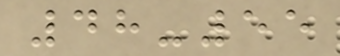48-55
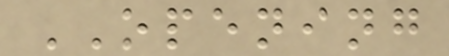OPENING
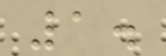1.
